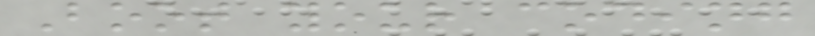Boot your coding
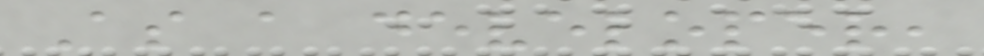As a developer,
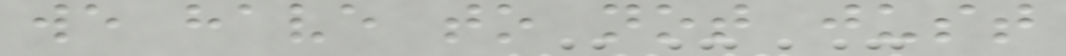we have to not just
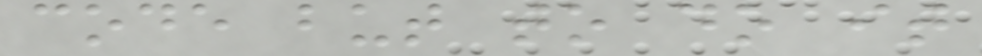code but to do it
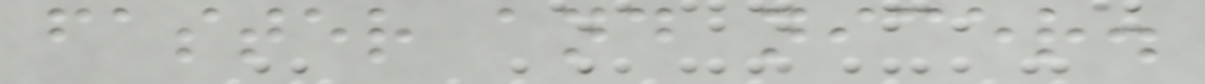faster and nicer.
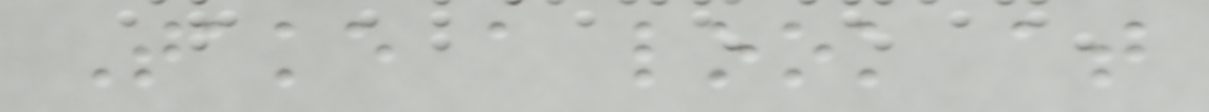Take a look at
